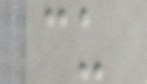cu
